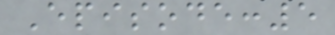Episode:5
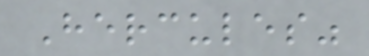Hercules"
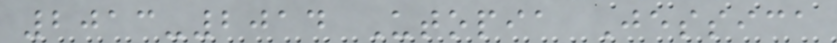2013-2014 Utopia Jessica
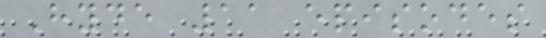Hyde 11 episodes
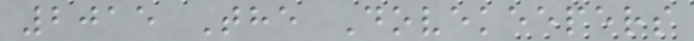2015 The Dovekeepers
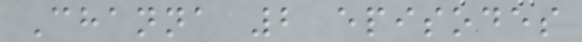Channa 2 episodes
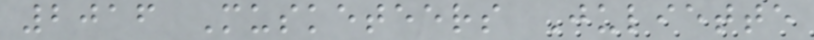2016 Musketeers Juliette
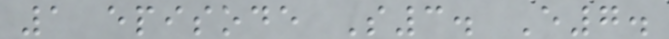1 episode S3. E7.
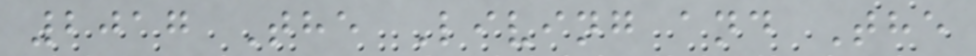2017 The Living and The
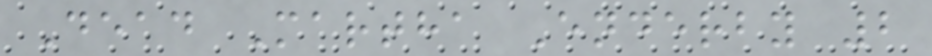Dead Martha Enderby 2
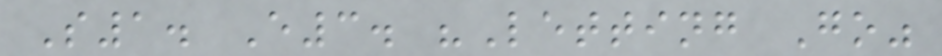S1. E3. "Letting Go"
